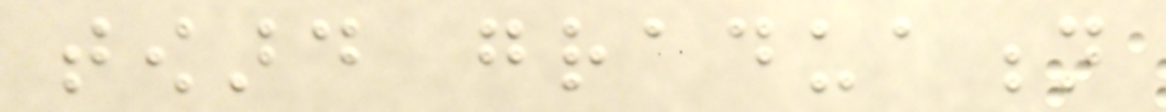toward graduation
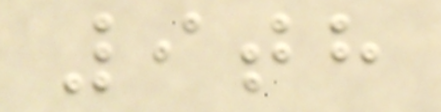9th
